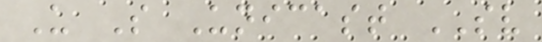U S Unicast SV
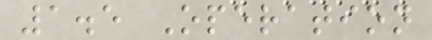1.5 Operation
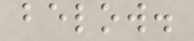below.
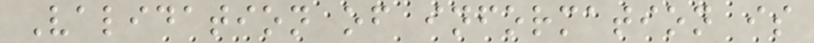Validation of information is
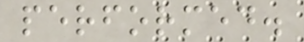performed.
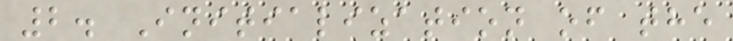2. Initialization of the
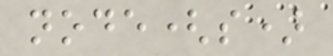node(s)
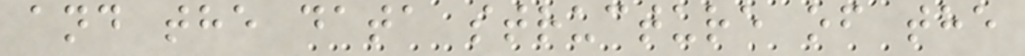and the data structure of the
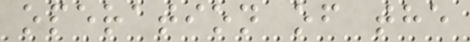operation of the
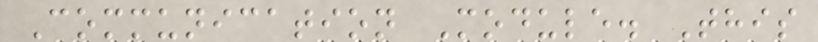Communication Module. This
